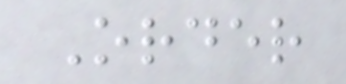Order
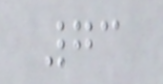73
